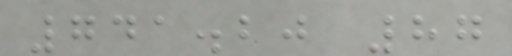741.20 87
